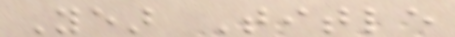Year Title
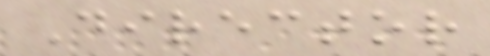Director
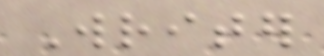Writer
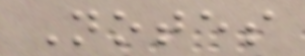Notes
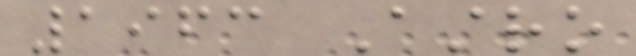1963 Astro
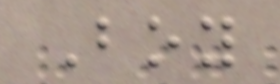Boy
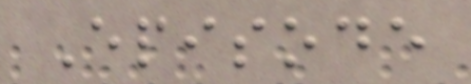Episode
